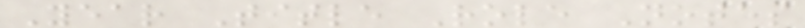Year Title Role Notes
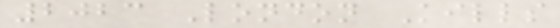2023 London Kills
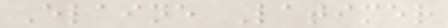Elaine Latimer
